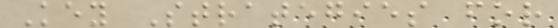Key Strategies for
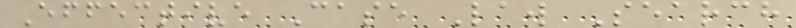Effective Case Law Search
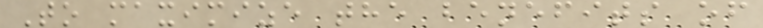To maximize the benefits of
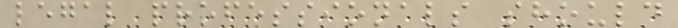legal professionals should
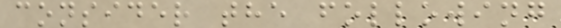consider the following
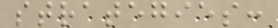strategies:
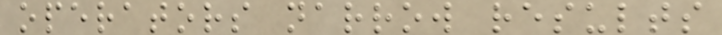operators narrow results
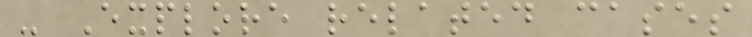- Explore related cases
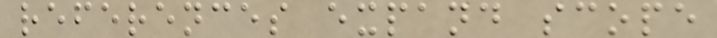references expand scope
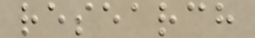research
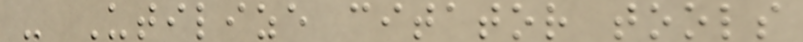- Utilize citator tools
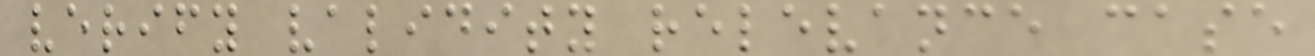verify validity relevance case
